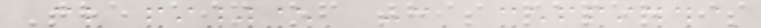The aim of this paper is
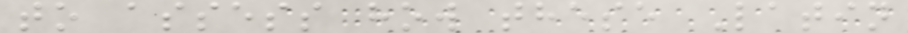to assess how these Latin
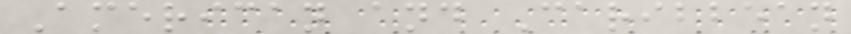American and Caribbean
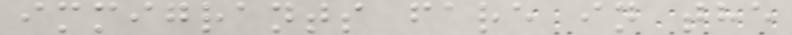immigrants fare in the
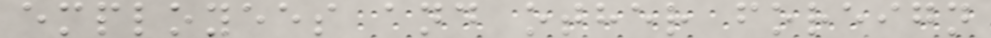employees and other foreign
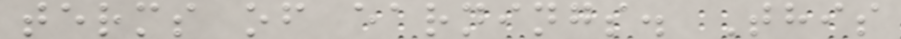terms of earnings. This
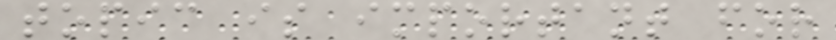topic is important for
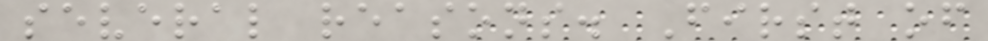several reasons. First of
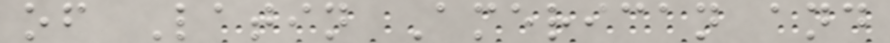of Latin American and
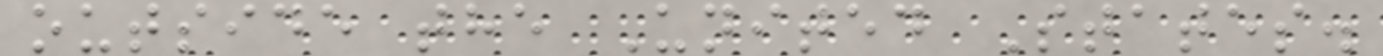outside the United States.
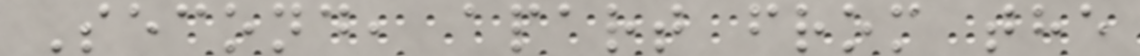Second, apart from the
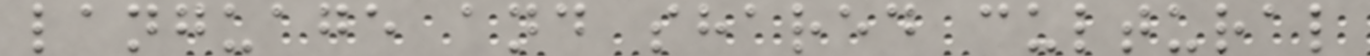language and shared cultural
